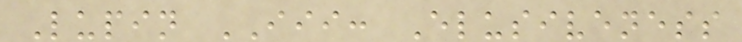Lupin III: Elusiveness
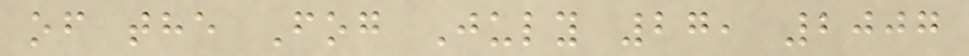of the Fog July 27, 2007
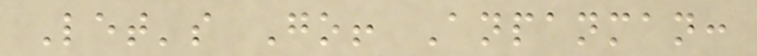Let's Go! Anpanman:
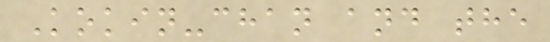Kokin-chan and the
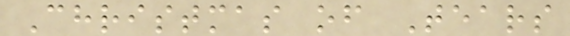Christmas of Tears
